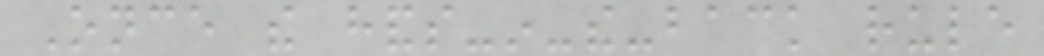Once the hands-in-the-back rule
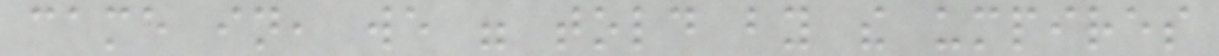came in, we were told by the umpires
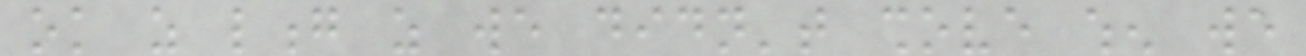ok as long as we didn't shove when we
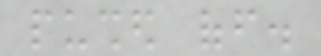pushed off.
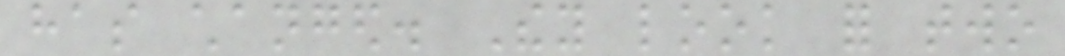has changed. They look for two
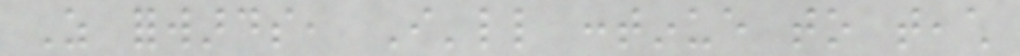As forwards, I'll continue to teach
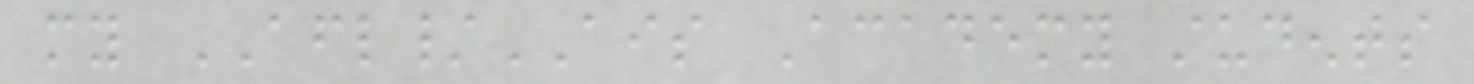my AFL/AIS Academy students
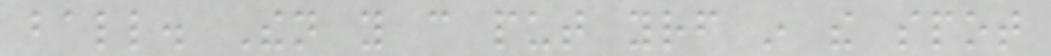ball. Then you can put yourself in the spot
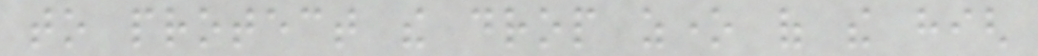to protect the drop zone of the high
